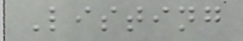Listing
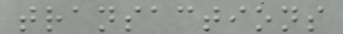transactions
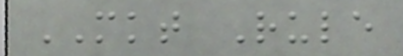MKT Rule
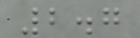2.7
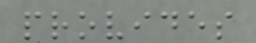provides
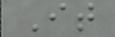It
